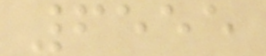6555
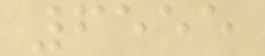6555
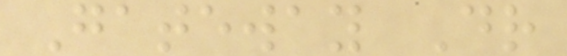Gateway Dr
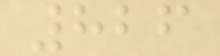826
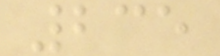235
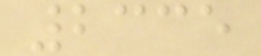2335
